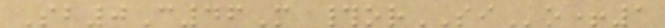Sb0C46M #orSIo+1
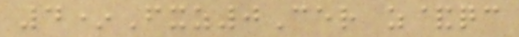4*Fxz0Cer z&qc
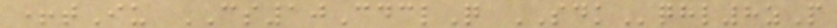+tIu CS10CdclQ SDKqhl8zP
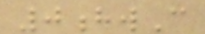0hwC
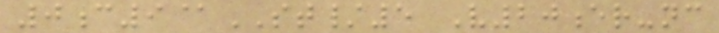0c9@ST/5 V20er-nc
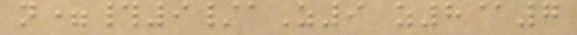n=#9/aZ9 z8@7
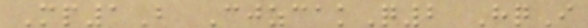Mp1B CjzcakQ2 HqI
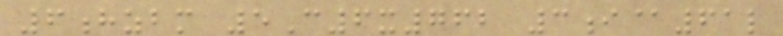6hzbm 5C6x762 3i@61l
